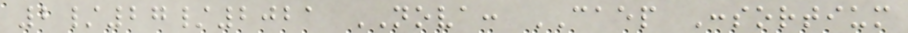2/27/2021 NOVA: CAEP Consortium
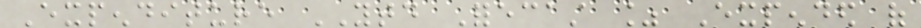Expenditure YTD Forecast % Expended of
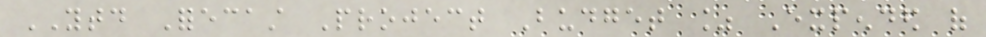YTD Forecast Project Budget % Expended of
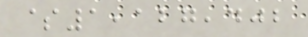$1,127,402
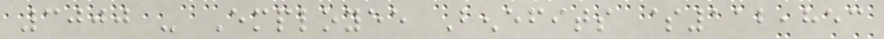3000 - Employee Benefits $112,853
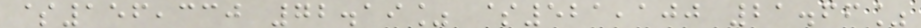$156,330 72.19% $521,100 21.66%
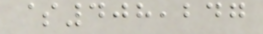$408,247
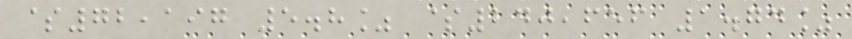$72,197 5.8% $240,656 1.74%
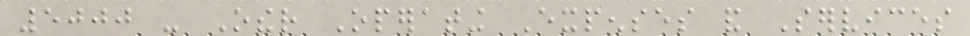5000 - Other Operating Expenses and Services
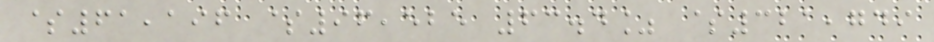$61,196 $96,525 63.4% $321,749
